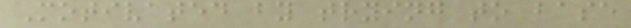Motivated by trying to base
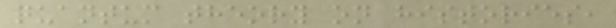quantum theory on histories,
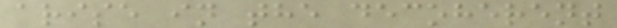arise in the decoherent
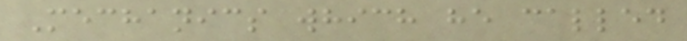Mechanics which he called
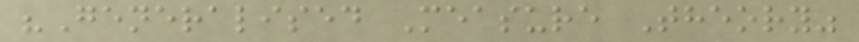"Generalised Measure Theory"
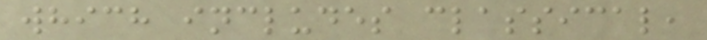which includes classical,
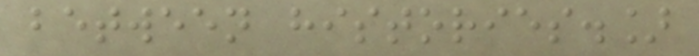between histories.]
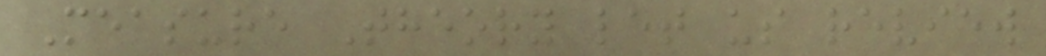Measure Theory let us review
